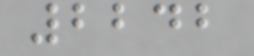2242
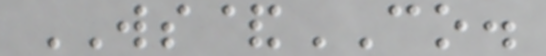WS&CO.
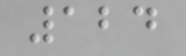124
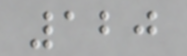120
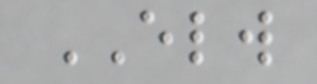ELW
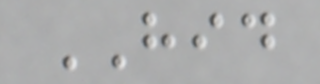HID
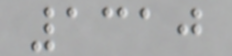1310
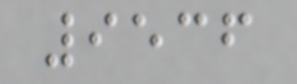9536
